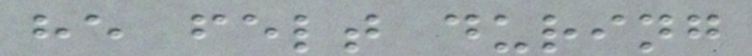he felt during
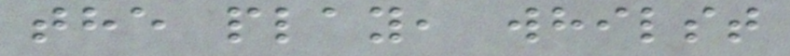the play, whilst
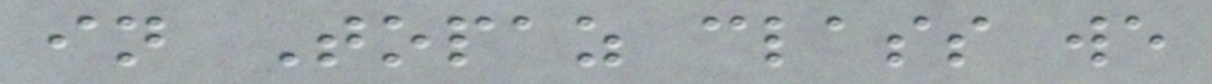in Topaz class we
